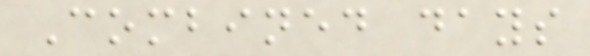Combined days
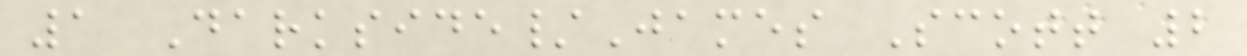1 Darkside/James Scott 2
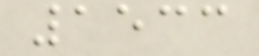1533
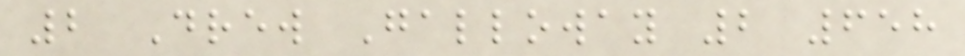2 Drew Galloway 2 658
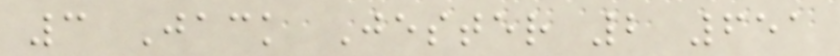3 Jack Jester 2 651
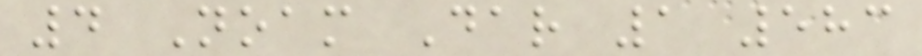4 Noam Dar 1 583
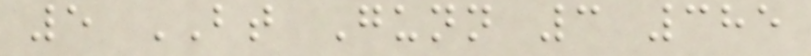5 BT Gunn 3 385
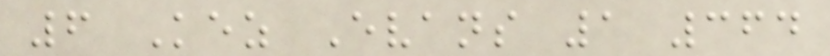6 Kez Evans 1 364
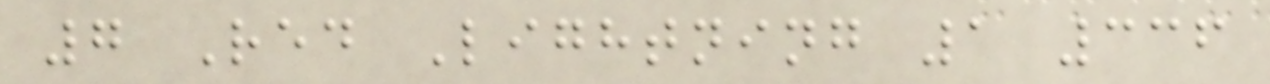7 Red Lightning 1 336
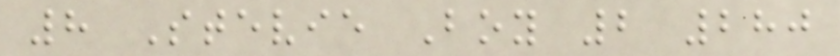8 Stevie Boy 2 280
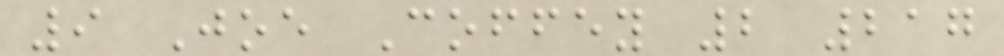9 Joe Coffey 2 217
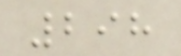298
